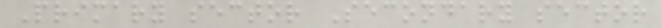Primary sector Secondary sector
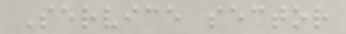Service sector
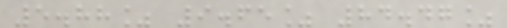5.88% 9.65% 84.47%
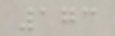173
